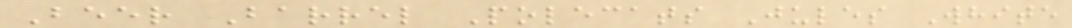Beer Barrel Polecats Jules White
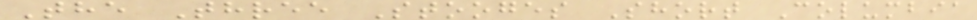The Three Stooges Short Columbia
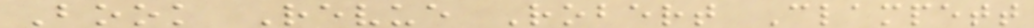Book Revue Robert Clampett
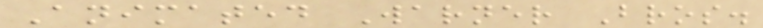Animated Warner Bros.
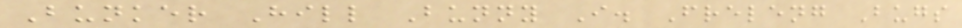Bunker Hill Bunny I. Freleng Bugs
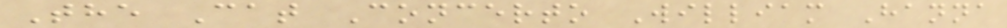The Cat Concerto William Hanna
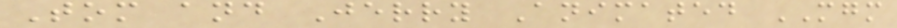Tom and Jerry Animated MGM
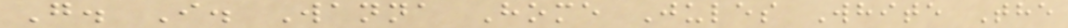G. I. Wanna Home Jules White The
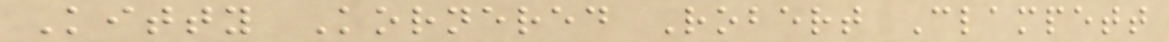Kitty Kornered Robert Clampett
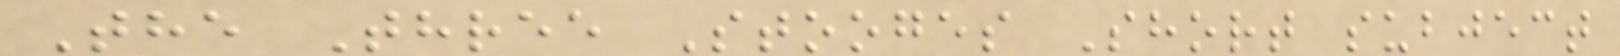The Three Stooges Short subject
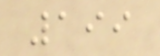199
